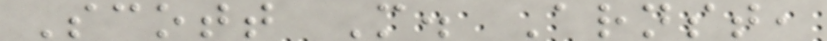Scott M. Arnst,
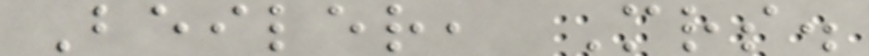Beiler, Mrs.
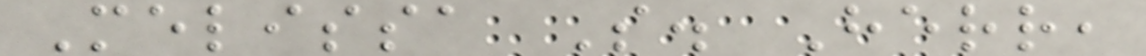Melissa S. Herr,
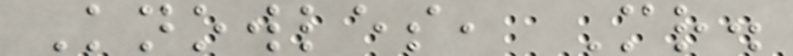Knowles, Mr.
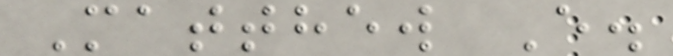Matthew E.
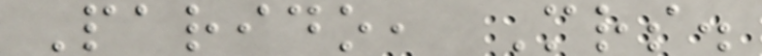Parido, Mrs.
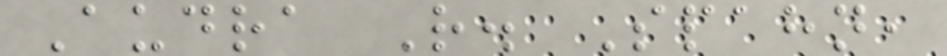Audra R. Spahn,
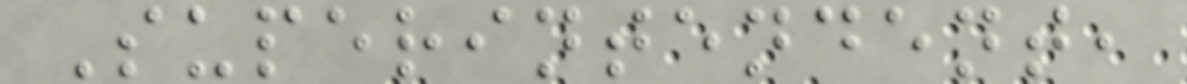Superintendent,
